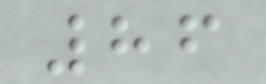86
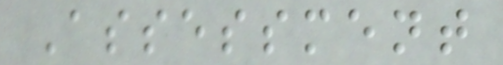Assessment
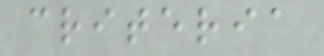criteria
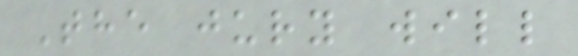The jury will
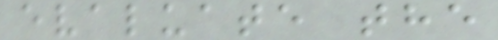evaluate the
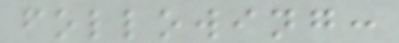following:
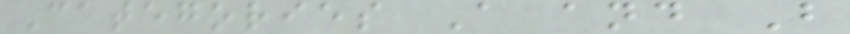Categories A and B
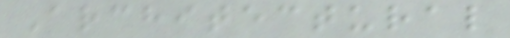Architectural
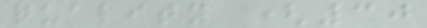quality (30
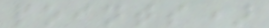points)
